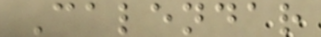Calendar
